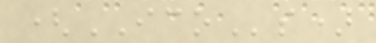(ICOs)
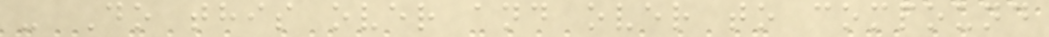- Do this over and over to compound
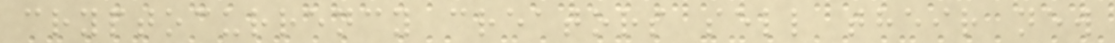cryptocurrency creators sell their new
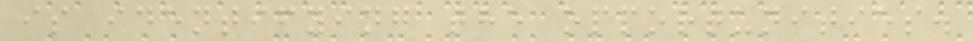is identifying the opportunities.
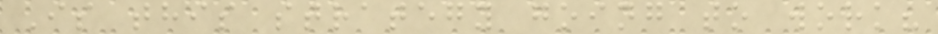Is this strategy going to work?
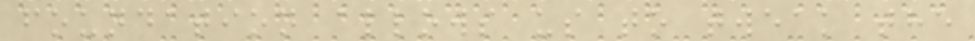foundation allows us to tweak the
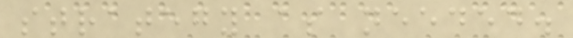strategy as needed.
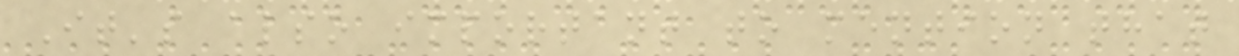It's also important to mention that
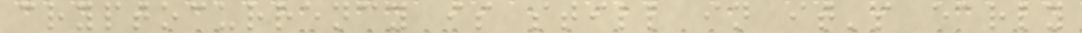cryptocurrency is still in it's early
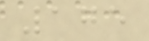175
